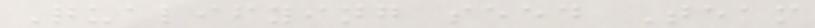Qualifying seed Team
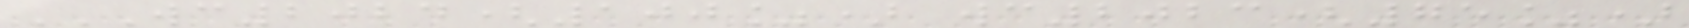WC2024(100%) WC2023(75%)
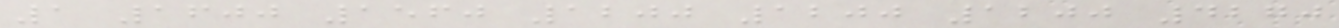1 1600 1560 1200 1200 1200 4270
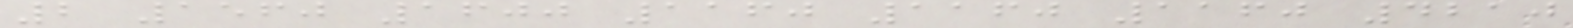2 1560 1600 1160 1160 1160 4210
